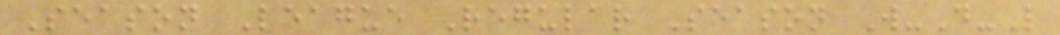Season League Regular Season W-D-L
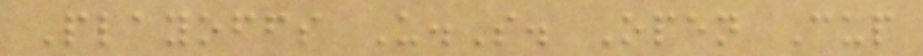Playoffs U.S. Open Cup
